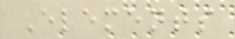Elements
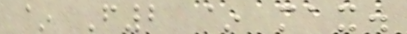~ F2 ~ max.
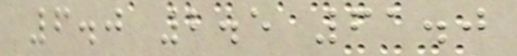6.0 2.5 61.0
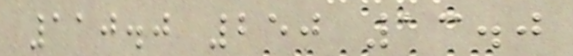110.0 250 13.0
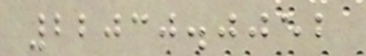22030.0052
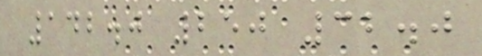142.0 250 32.0
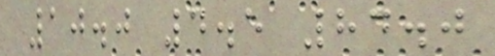10.0 4.5 84.0
